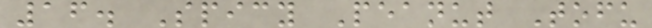16. Spicy Peanut Tofu
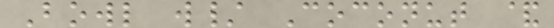Bowl w/ Coconut &
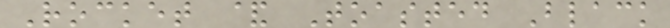Rocket & Toasted Black
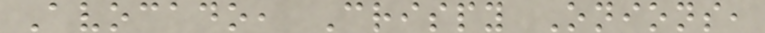Avocado, Crispy Onions,
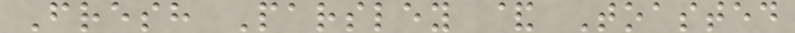Fresh Parsley & Toasted
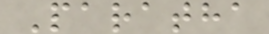Paratha
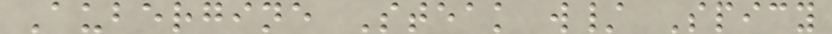Aubergine Steak w/ Spicy
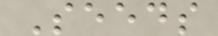Seeds
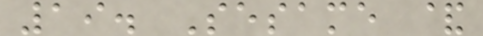19. Sesame &
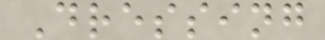Dressing
